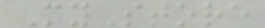MyStore
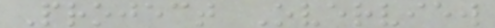Project Overview
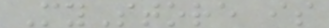MyStore is
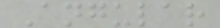Angular
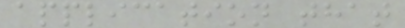application that
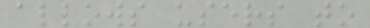allows users to
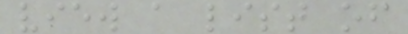view a list of
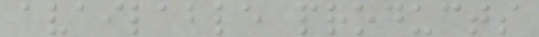available products
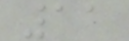11
